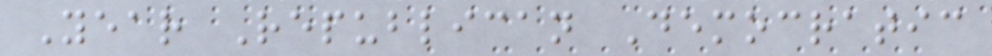Year Republican Democratic
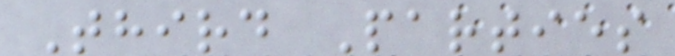Third Parties
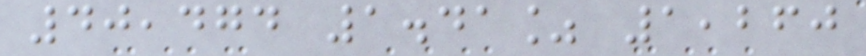40,474 1.41% 1,260
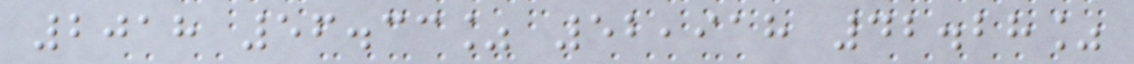2018 56.33% 52,918 42.28%
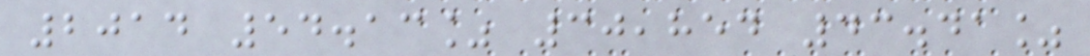2014 54.13% 30,854 43.41%
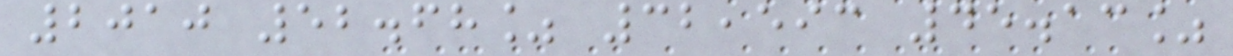2010 52.68% 32,593 45.13%
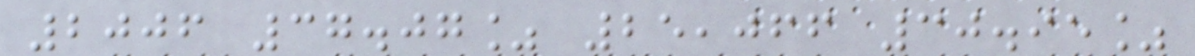2006 37.07% 25,066 30.95%
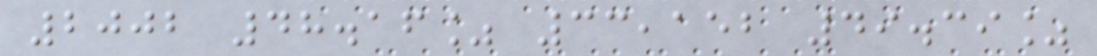2002 48.16% 33,152 49.39%
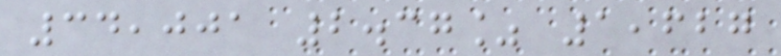34,001 2.37% 1,627
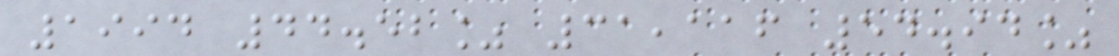1994 44.52% 31,116 54.94%
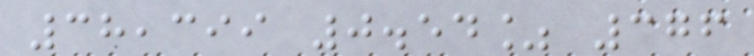38,399 0.54% 376
